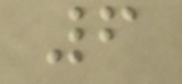6
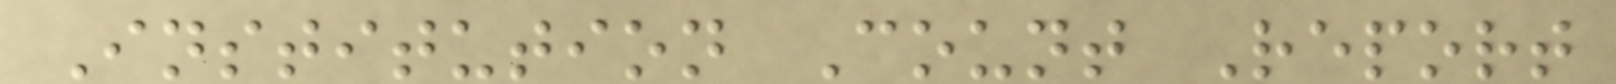Institution Count Report
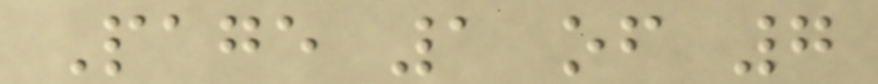Page 1 of 7
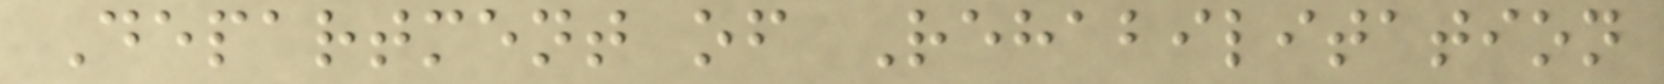Department of Rehabilitation
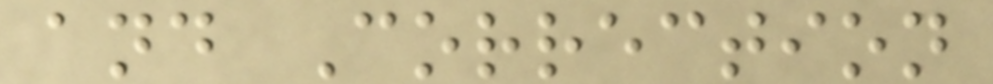and Correction
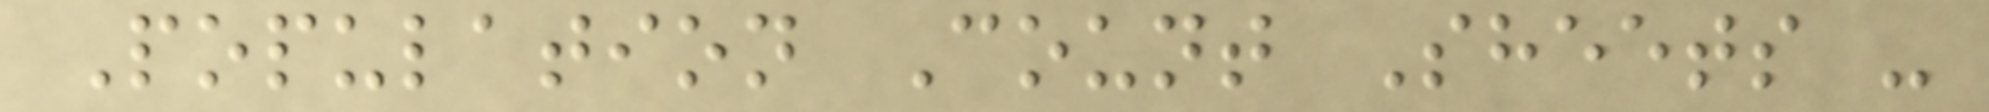Population Count Sheets -
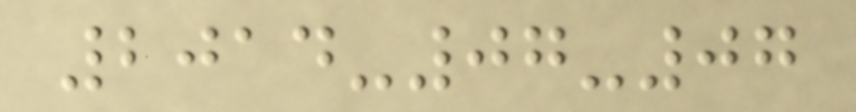2014-07-07
